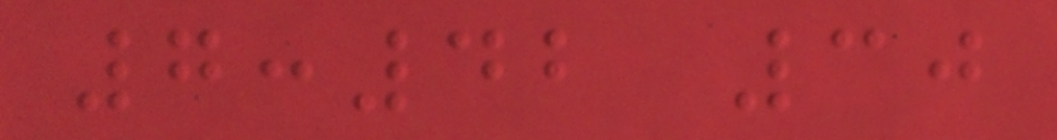7:42 30
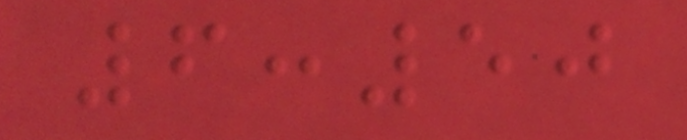6:50
